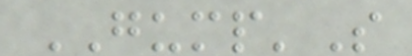GUMP'S
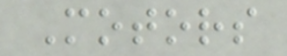Motors
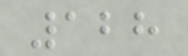128
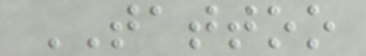TATTOO
